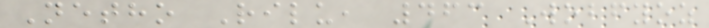Netho Rilu, 463 Wobfyoz
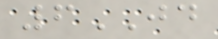6JD
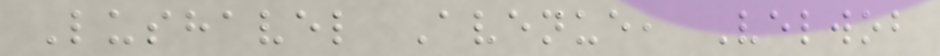Lushavel Avenue, Velwob
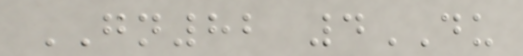GN82 4DU
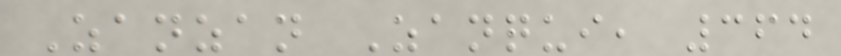Zanzan Zanqui, 364
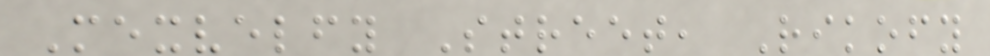Mexvelfy Street, Rikofy
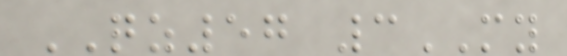QZ57 3MY
